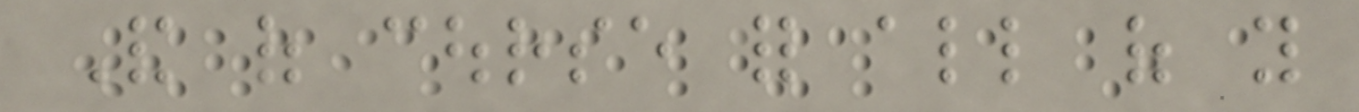And of course for all of you
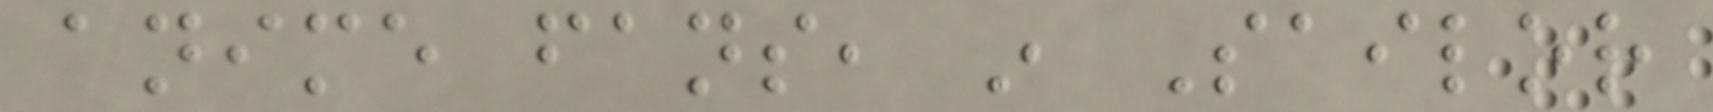anime fans, in Sailor
